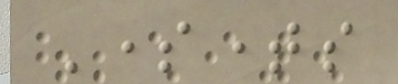Sometimes
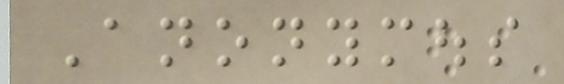Anonymous
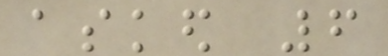asked 6
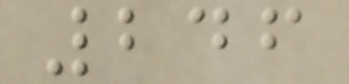246
